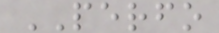PERFO
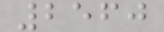2560
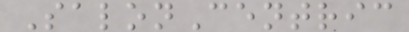SalonCentric
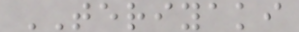TERIYAKI
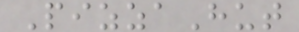PizzaHut
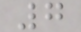7
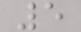5
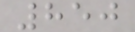850
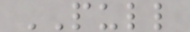PULL
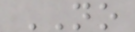NO
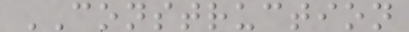CONSTRUCTION
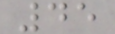45
